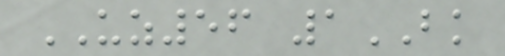UZ56 1BK
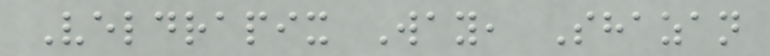Veldrapix Way, Shazan
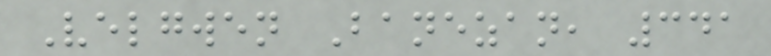Velgwen Banezan, 341
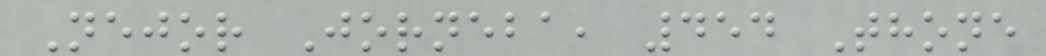Nejor Jorneba, 454 Thone
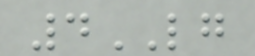4LG
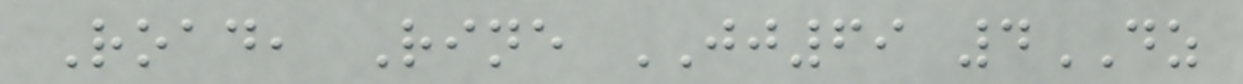Road, Rine JJ69 4DZ
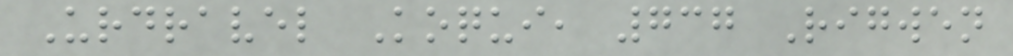Urdravel Koqui, 737 Rigwen
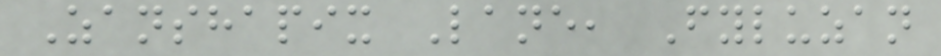Zanshapix Lane, Fyluzan
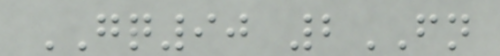GQ90 2FN
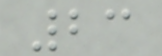23
